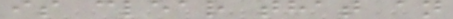is clear that an
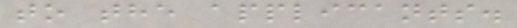to the applicants.
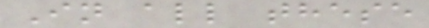In all these
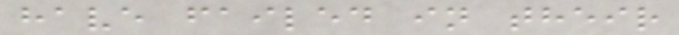have failed in their
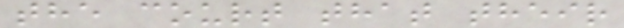the court that their
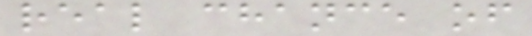real chance of
